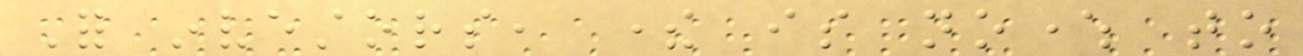For investors, there is nowhere to
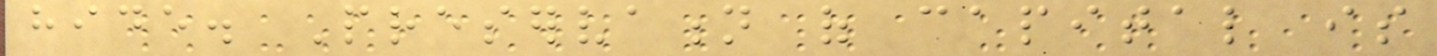hide. Preservation of capital is
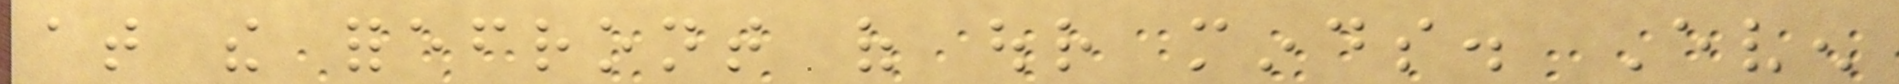at the forefront of our minds. Even
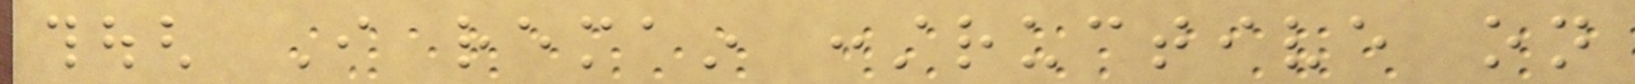though I remain constructive on
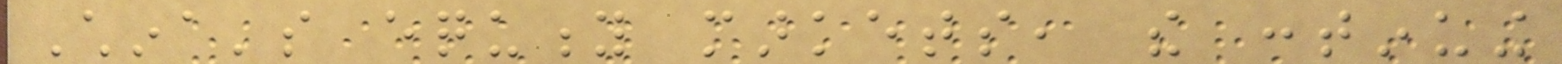China's equity markets, the continuing
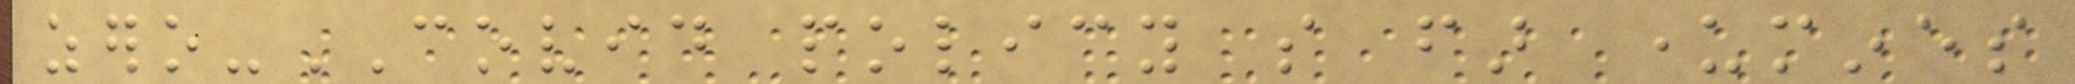zero-COVID policy so far undermines
